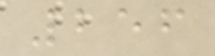256
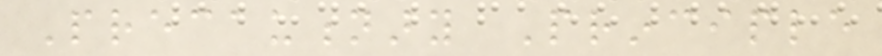Precautionary Principle
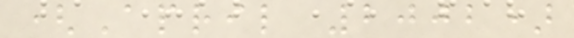(April 2002)
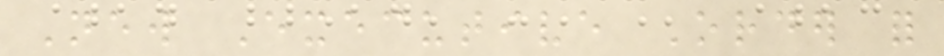New Executive Order for
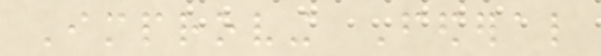Improving Federal
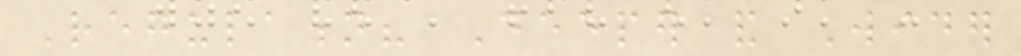Regulation? Deeper and Wider
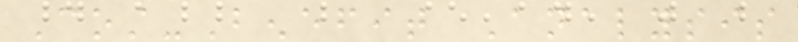Cost-Benefit Analysis
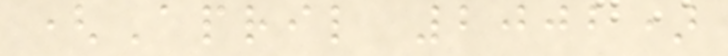(April 2002)
